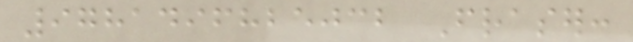9781496825032 Fraser:
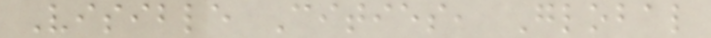Visible Cities, Global
